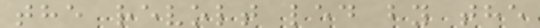the revolt led by the
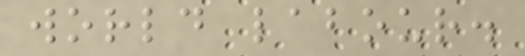world labour.
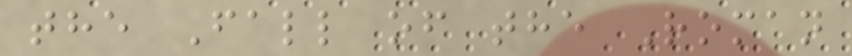the Fall of the Roman
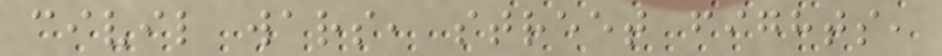civil wars, street fights,
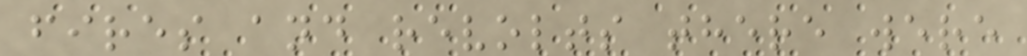fires and revolts there were
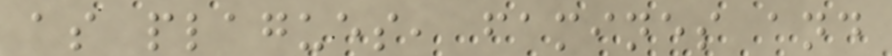as plagues, famines and
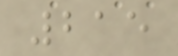215
